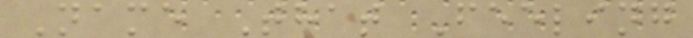Name That Feeling
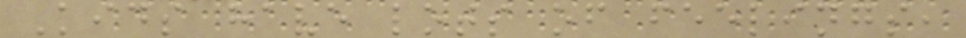Kids have lots of feelings,
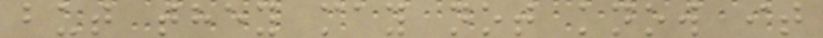but they may not know it
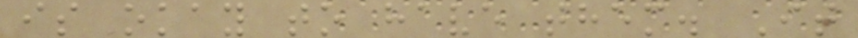is okay to have them. It
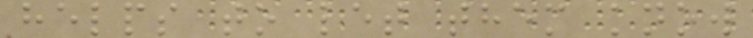helps to let them know
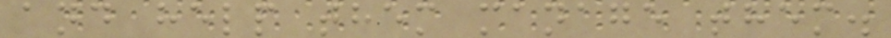and help them manage them.
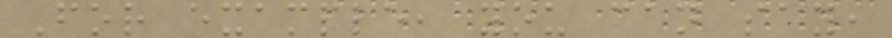For example, you can say,
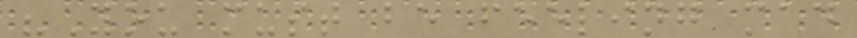"You must be feeling mad
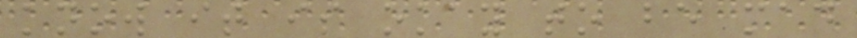know it is okay to be mad
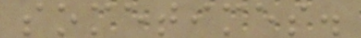sometimes.
